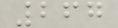267
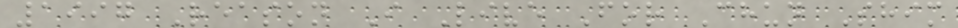1997 Reason I Live For Chun Shim
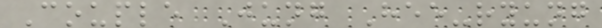Couple Jung Hee-ryung
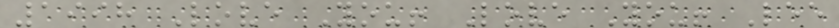1998 Love You! Love You! Lee
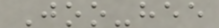Joo-hee
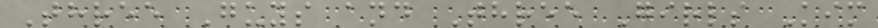Three Guys and Three Girls Kim
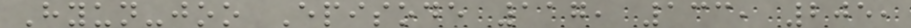Hyun-joo Episode 117, 133, 205,
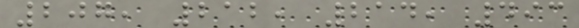207, 212, 214, 493
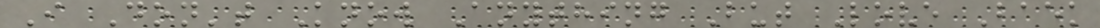I Don't Know Anything But Love Baek
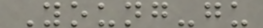Young-gu
